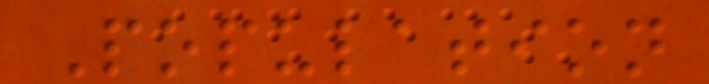Population
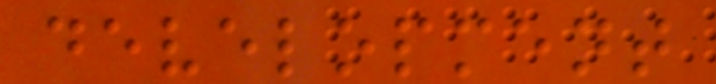development
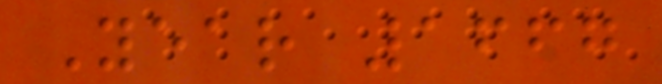Year 1667
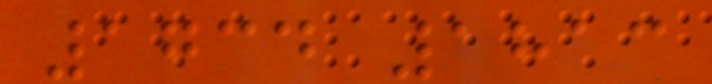1734 1813
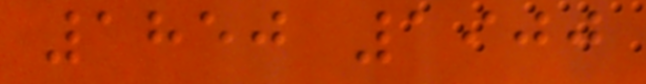1850 1900
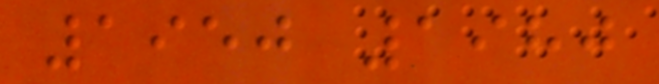1950 1980
